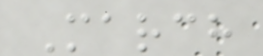March
